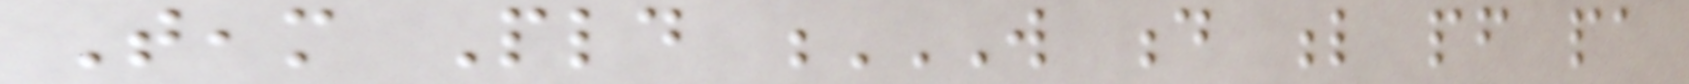Team Pld W D L PF PA
